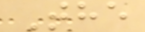The
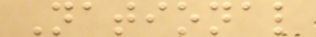National
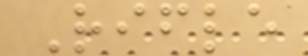Rifle
